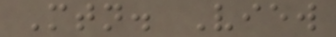Mtn. View
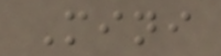Mini
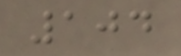104
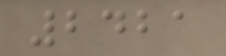2421
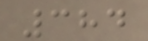384
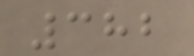382
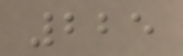225
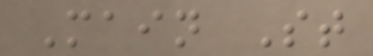Main St
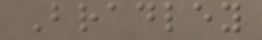Bradley
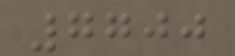7700
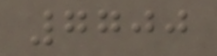7700
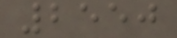2550
